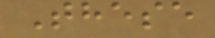These
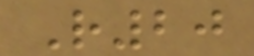R20
